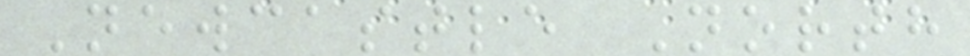Newcastle North
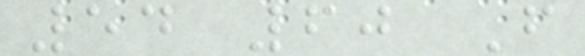54 60 F
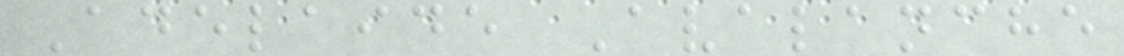Adelaide Avalanche
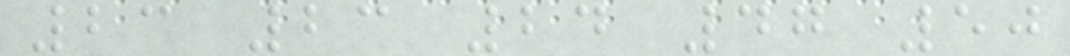23 23 24 47 50
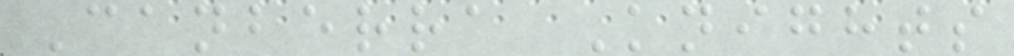Canberra Knights
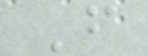F
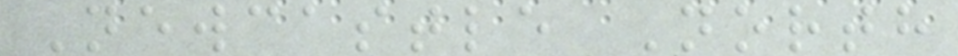Newcastle North
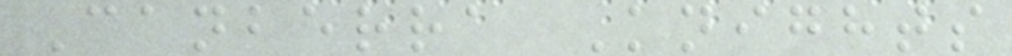Canberra Knights
